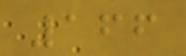166
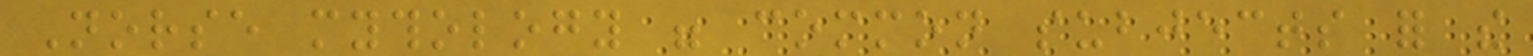Norse mythology were common subjects for the
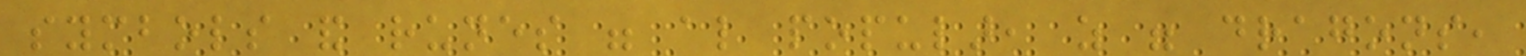symbols and runes were also popular, as were dragons,
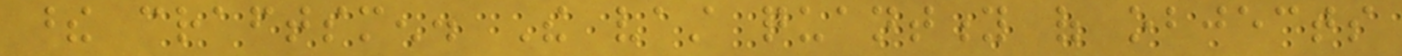these craftsmen. The vast quantity of objects
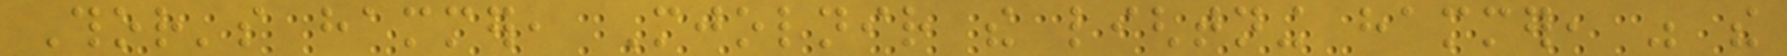Thor's hammer, Mjolnir the lightning hammer, was the
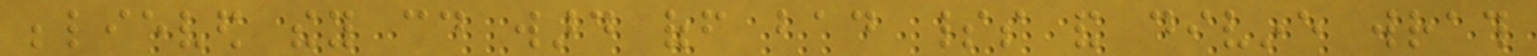believed they could ward off bad spirits and divine wrath
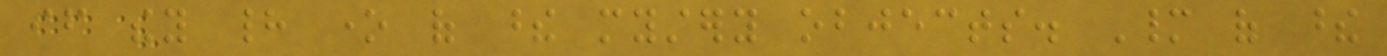if they had one of these mystery objects. Many of these
